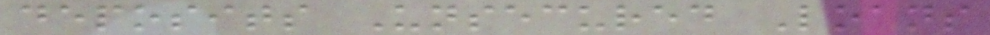deposits Unsecured Loans
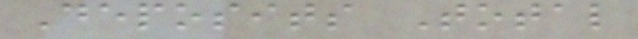Deposits Total
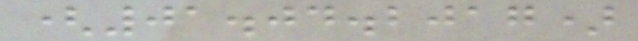(01.04.2017)
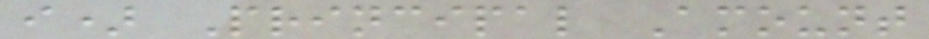i) Principal Amount
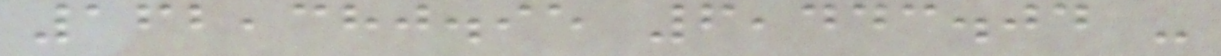162,380.95 6,443.04 -
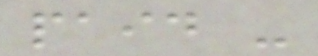paid -
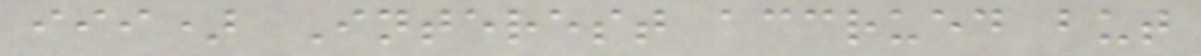iii) Interest accrued but
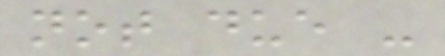not due -
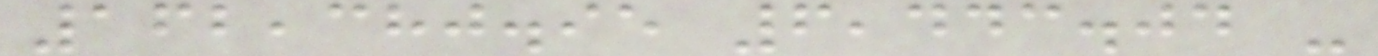162,380.95 6,443.04 -
